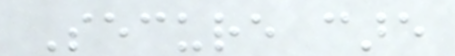Secure care
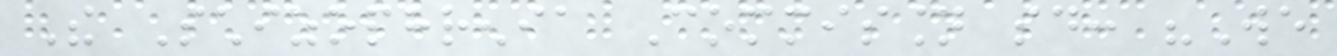The Schizophrenia Commission said: "We
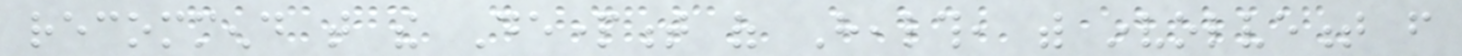recommend that the Department of Health, with involvement from
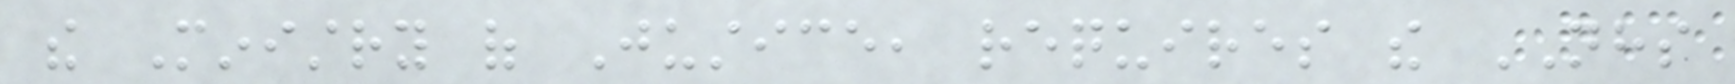the Ministry of Justice, requires the NHS
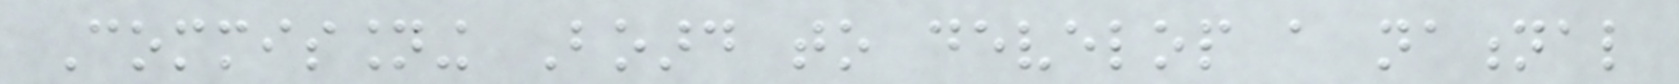Commissioning Board to develop a national
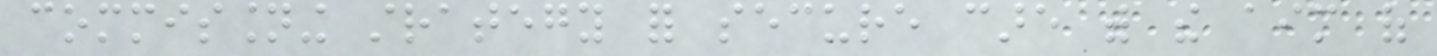commissioning strategy for secure care with the aim of
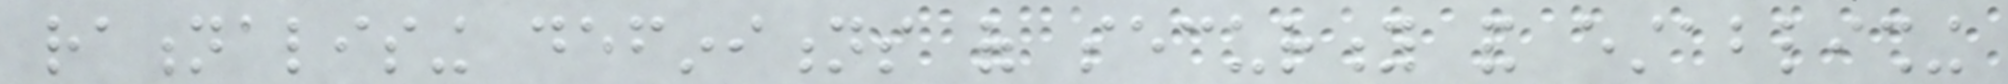rationalising definitions of security and establishing
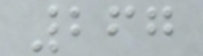267
